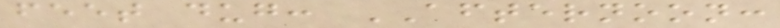feet dug: AFTERNOON:
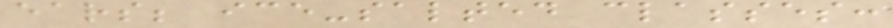ears; ice-salted classes:
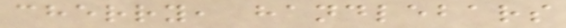cherry, handlebars
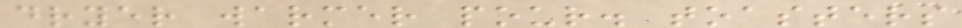dryer warmer pour. toasters
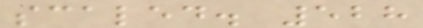scaled. 528
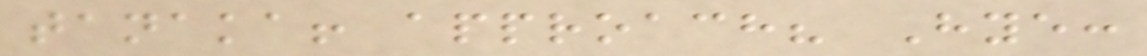tanaka! approach? Hye:
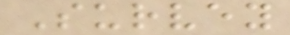Survey
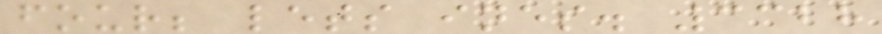four; lets ines. 3328
